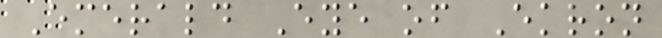Emerald Eye of Ekron
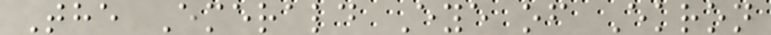The Emerald Eye of Ekron
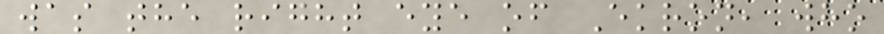was the right eye of Ekron, who
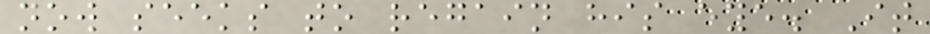now seeks to regain his eye. It
